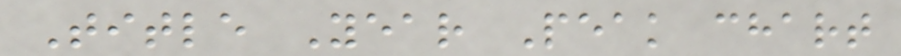Title Year Peak chart
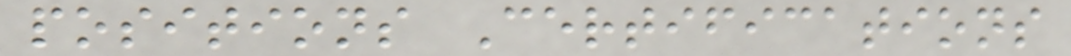positions Certifications
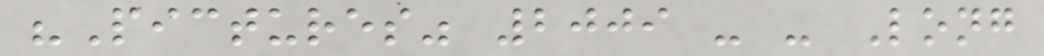"Pictures" 2009 - - Long
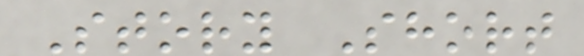Story Short
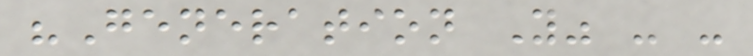"Generation Y" - -
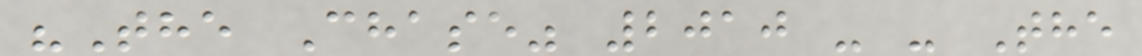"The Chase" 2010 - - The
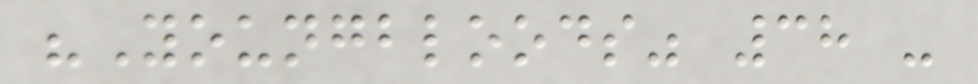"Youngbloods" 38 -
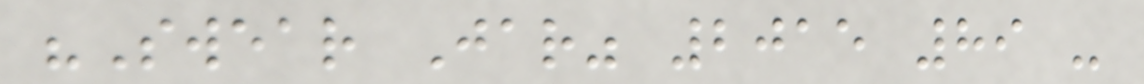"Swear Jar" 2015 89 -
